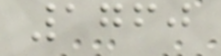1760
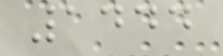1444
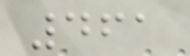461
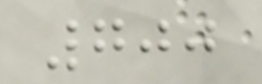700
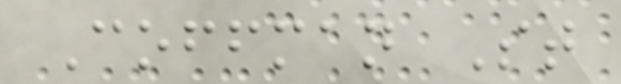Coffman St
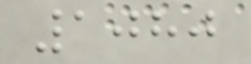1080
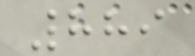889
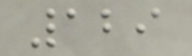129
